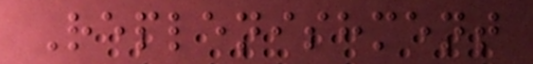Replenishment
